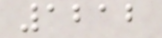1212
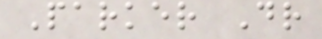Parker Dr
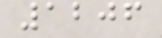1206
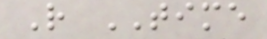R TIME
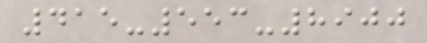415-553-8900
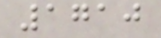1710
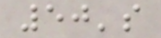50's
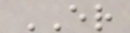ER
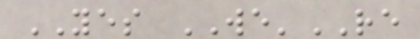YES WE'RE
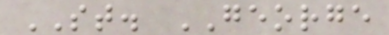ST. GEORGE
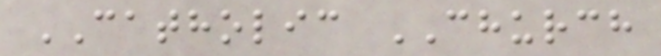CATHOLIC CHURCH
